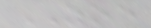ZOE
